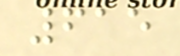615
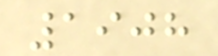1908
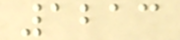1213
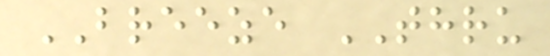BREEZE THRU
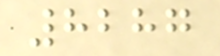8287
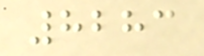8283
